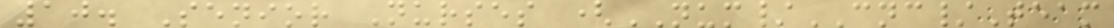10. Senior Nurses (NUM/CNC/Team
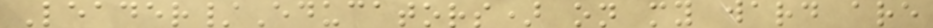Leader/Educators) on my ward are
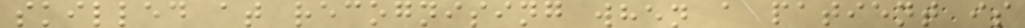skilled at recognising when a patient is
